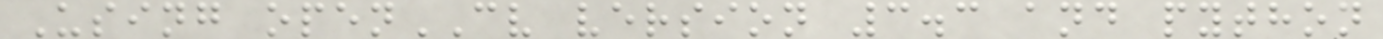Using openCV version 3.3 and python
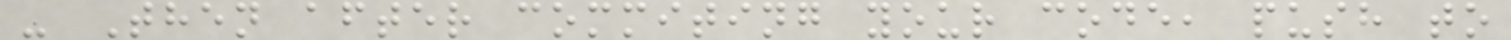- Then after commiting your code, push to
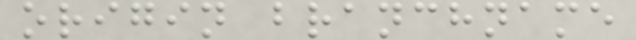origin branchname
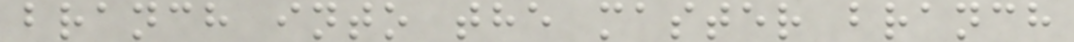branch into the master branch
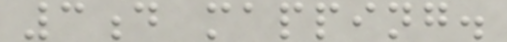3d mapping.
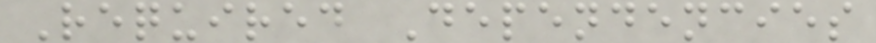Required Dependencies
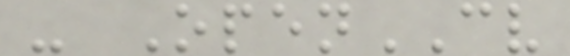- OpenCV
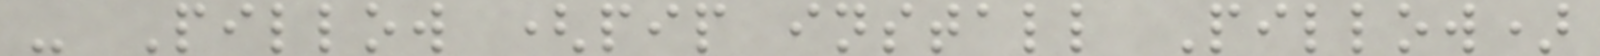- Pillow (pip install Pillow)
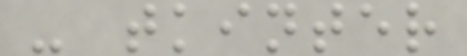- tkinter
